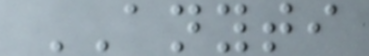ANYTI
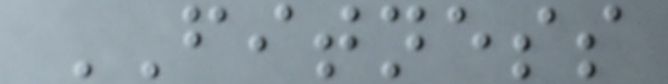FITNESS
